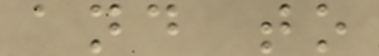and to
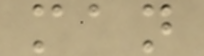man
